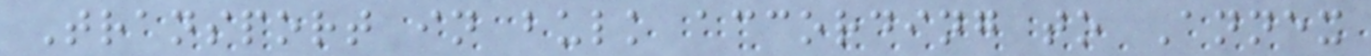Transport in bulk according to Annex
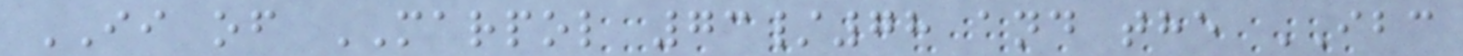II of MARPOL 73/78 and the IBC
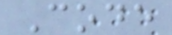Code
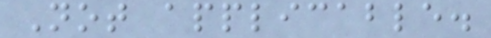Not applicable.
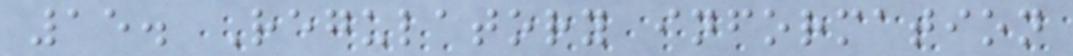15. Regulatory information
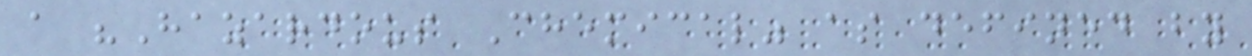a "Hazardous Chemical" as defined by
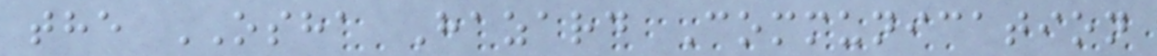the OSHA Hazard Communication
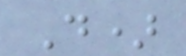D)
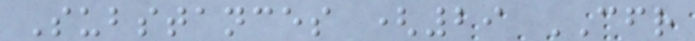Substances (29 CFR
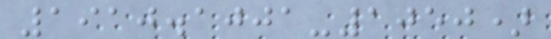1910.1001-1050)
